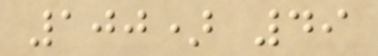100) 49
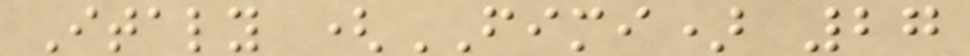Italy (FIMI) 27
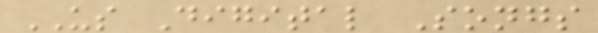US Digital Songs
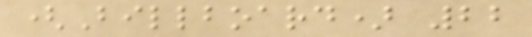(Billboard) 22
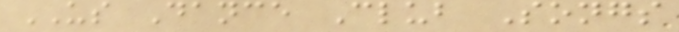US Dance Club Songs
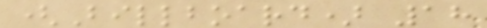(Billboard) 18
